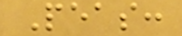Peas:
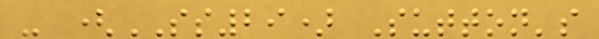- (SS29) Sutton's
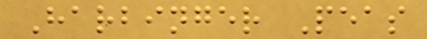Harbinger Peas
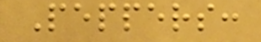Peppers:
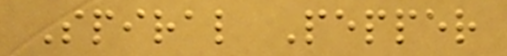Spiral Pepper
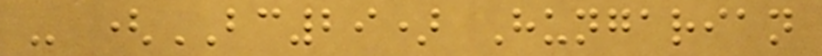- (BC29) Hungarian
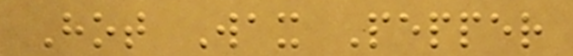Hot Wax Pepper
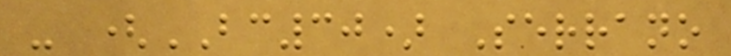- (BC30) Serrano
